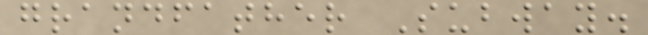grandfather Subway.
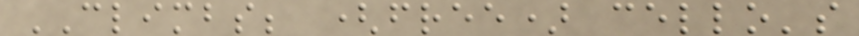CLIMBS; (free) cello's
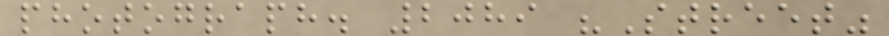photograph. 2089 "Street"
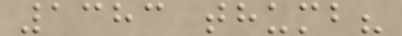1383 thumb?
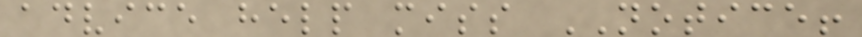advice help miss NOTICE!
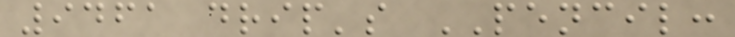9461 drip's PENCIL:
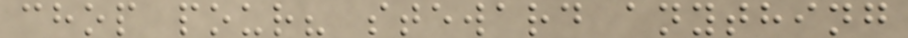chop pour? steward anything
